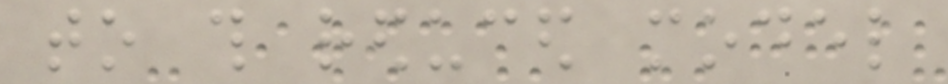to this reduced model
